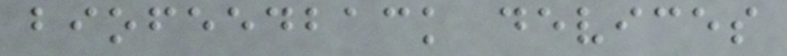biofeedback devices
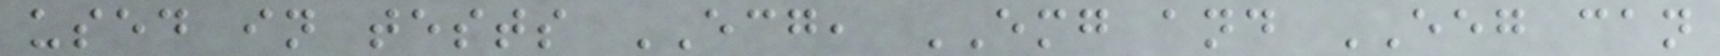used in tests ECG, EMG and EEG can
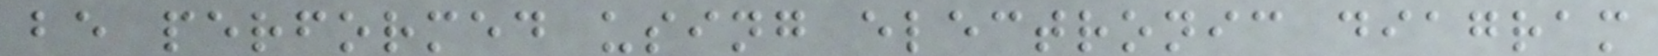be performed using electronic diagram
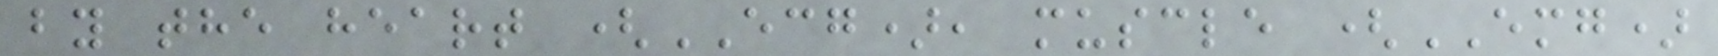by the heart (ECG), muscle (EMG)
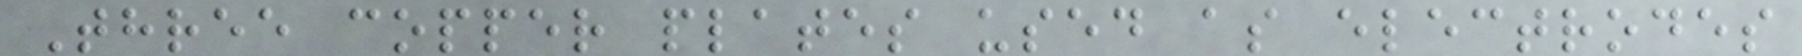Three copper plates used as electrodes
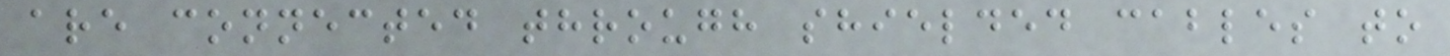are connected through shielded cables to
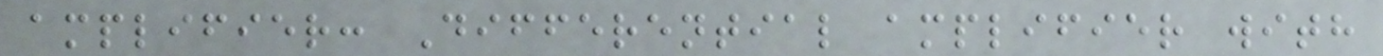amplifier: Differential amplifier with
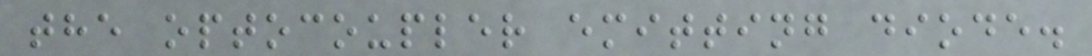the optocoupler emitting diode.
